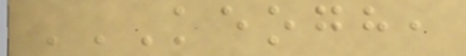KEOGH,
